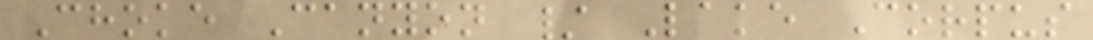Choke Canyon / Lake Corpus
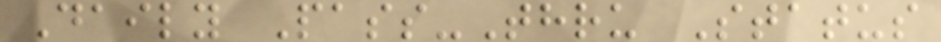Daily Pass-Thru Status
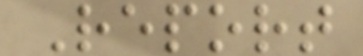Report
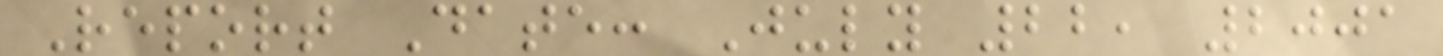Report Date: July 22, 2001
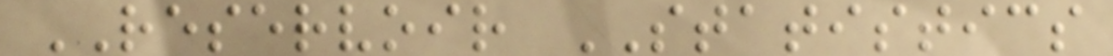RESERVOIR STATISTICS
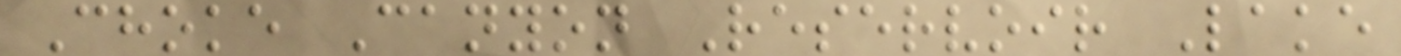Choke Canyon Reservoir Lake
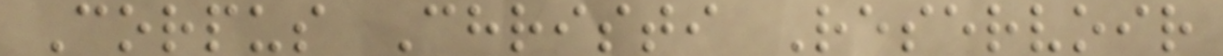Corpus Christi Reservoir
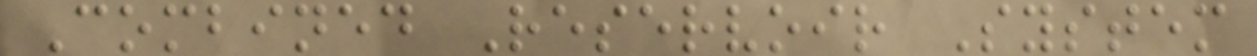Combined Reservoir System
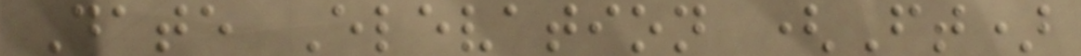Date Elevation (Ft)
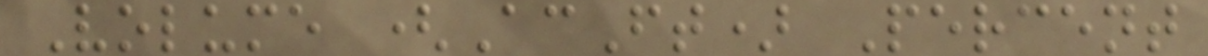Volume (AcFt) Percent
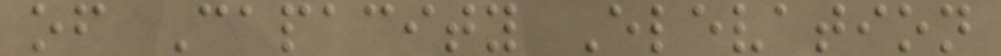of Capacity Elevation
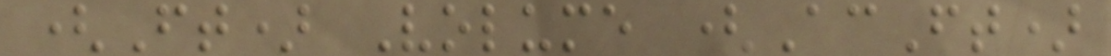(Ft) Volume (AcFt)
